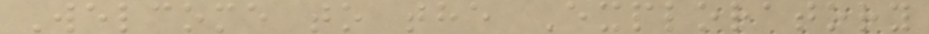Welcome to the Exploratory
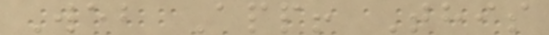Web App! This
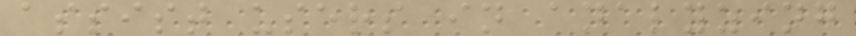assist users in analyzing
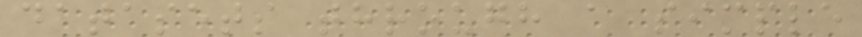datasets through a simple
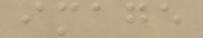image
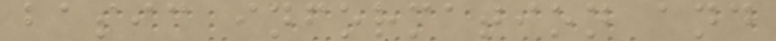basic information and
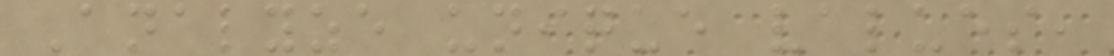Analyze unique values,
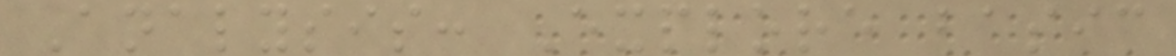Analysis: Explore basic
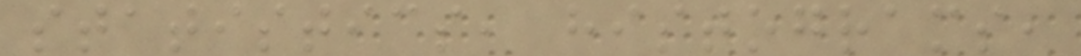statistics, histograms,
